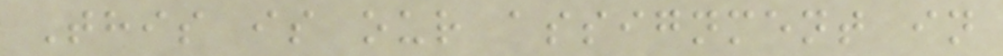This is our assignment in
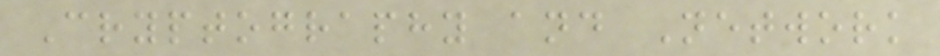Cryptography and Network
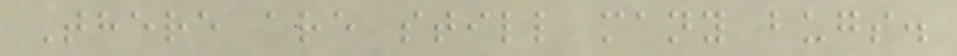There are still many bugs.
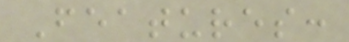Features:
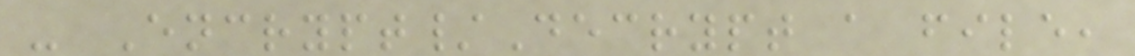- Encrypt/Decrypt a file,
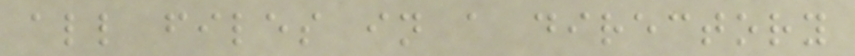all files in a directory
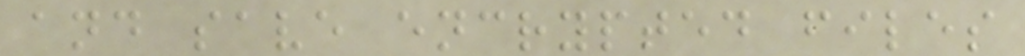and save encrypted files
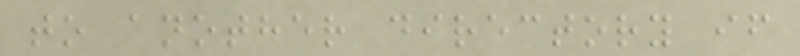to another directory if
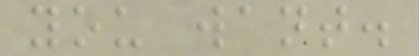you want.
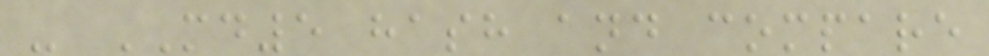- MD5 hash and compare
